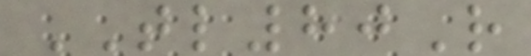TL80R
